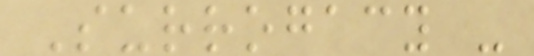Surrogacy -
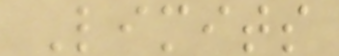Limits
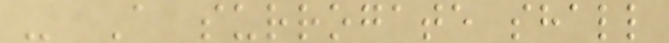- A surrogate shall
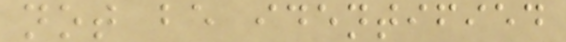not be identified
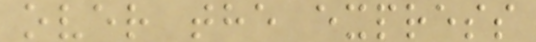over the express
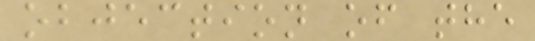objection of the
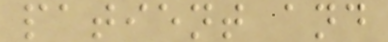patient and
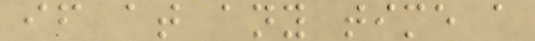if at any time a
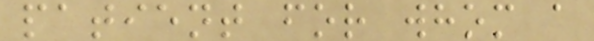patient for whom a
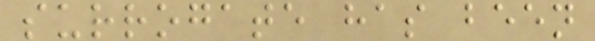surrogate has been
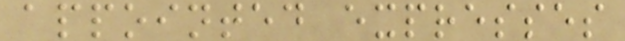appointed expresses
